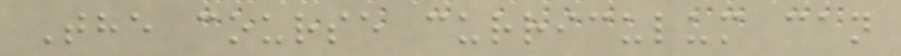The course curriculum can
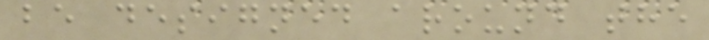be designed around the
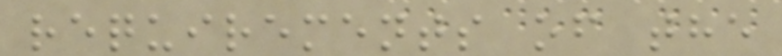requirements of the
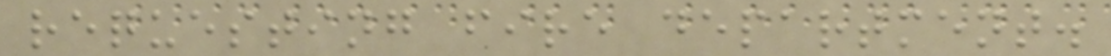requesting fire department.
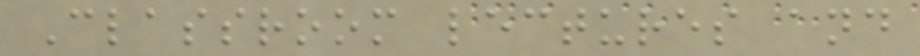Classroom lectures and
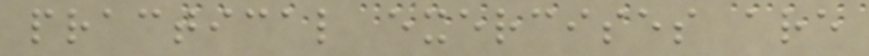practical exercises are
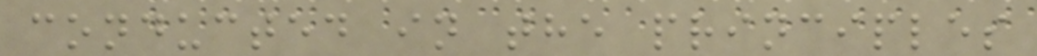conducted in the principles
